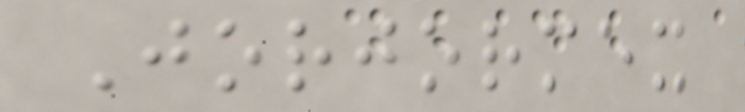Jorjormex
